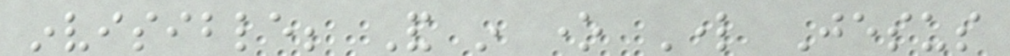invisible; And in one Lord Jesus
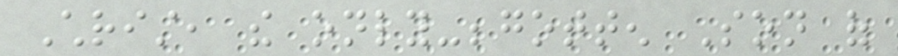Christ, the only-begotten Son of
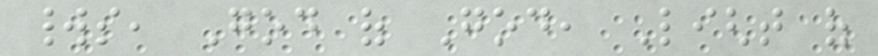worlds, God of God, Light of
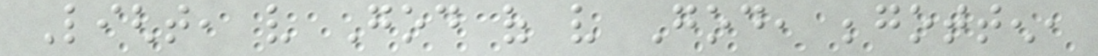Light, very God of very God, begotten,
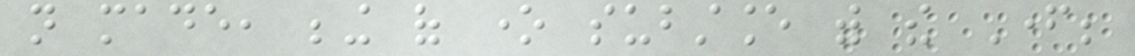not made, being of one substance with the Father;
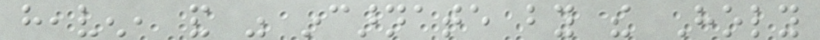heaven, and was incarnate by the Holy
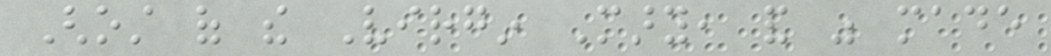Ghost of the Virgin Mary, and was made
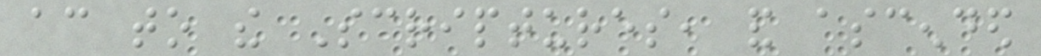according to the Scriptures, and ascended
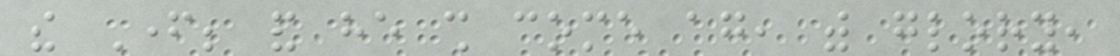the Father; and he shall come again, with glory,
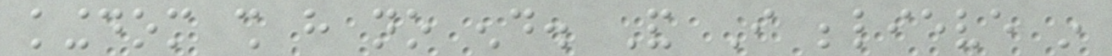kingdom shall have no end. And I believe in
